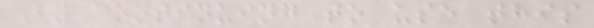By continuing to use this
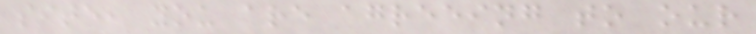site, you are agreeing to our
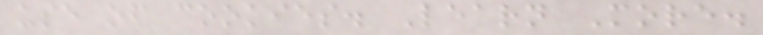use of cookies. Learn More.
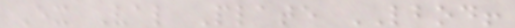Ex Val Plate LBOD!
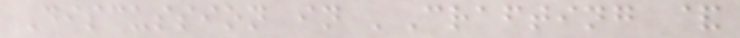Discussion in 'Crafting &
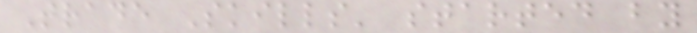Trade Skills' started by
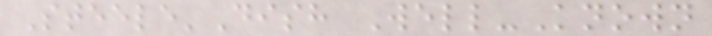Steele'Dish Well-Known
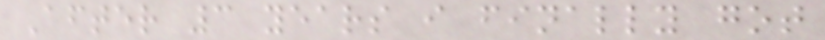After 3 years i finally got
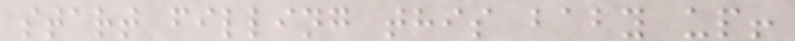start filling this baby up!
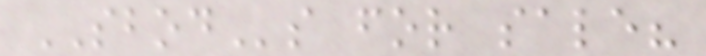SBODs for sale?
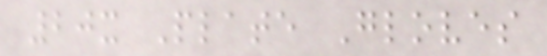20x Plate Gloves
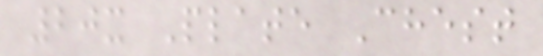20x Plate Chest
